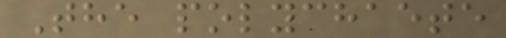The polychaete
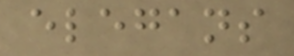elegans
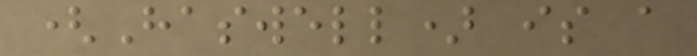(Haswell) is a
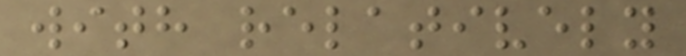with relatively
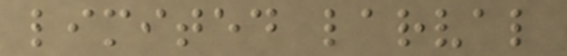limited larval
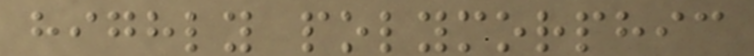highly polymorphic
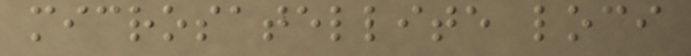microsatellite loci
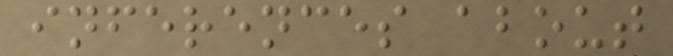inferences about
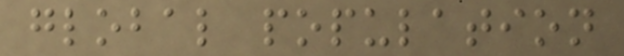global population
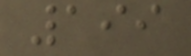199
